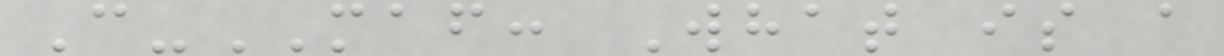C-MAF: What is a
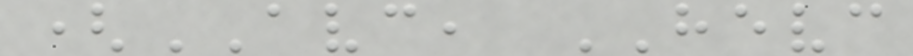(AVC, HEVC
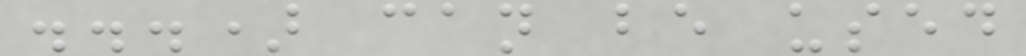...) can be used
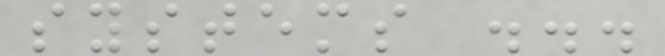systems ...
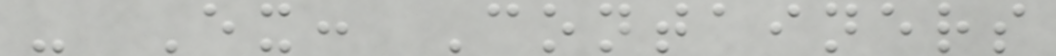- Ex: Containers
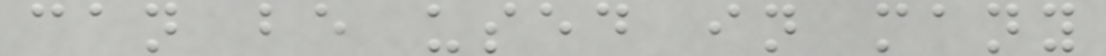can be used in many
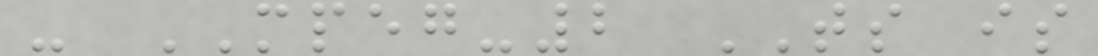- MPEG-2 TS is
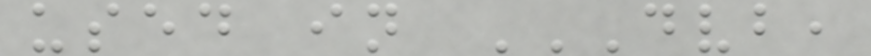used in DVB,
